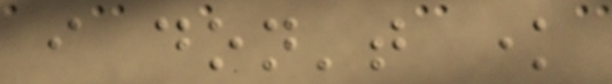i don't know
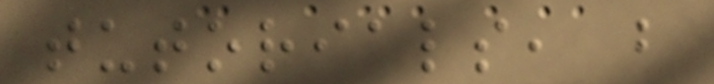tutorials, but
